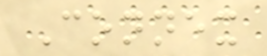Connex
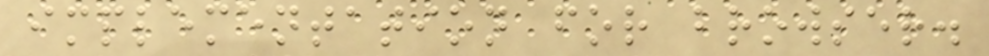implementation for browser.
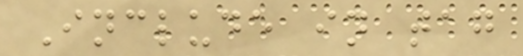Include in tag
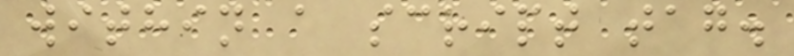within a script tag.
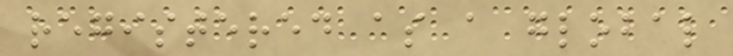registered as a global
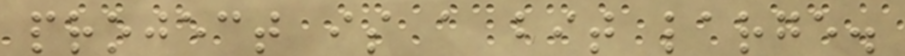project is a bit large.
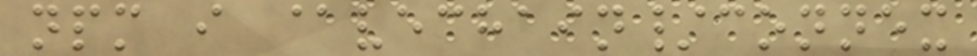npm i @vechain/connex
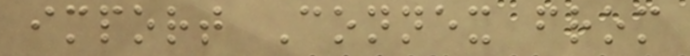import Connex from
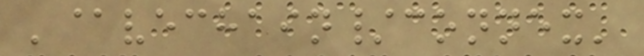'@vechain/connex'
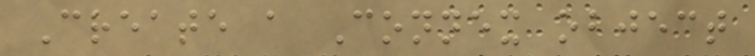Create a Connex object
